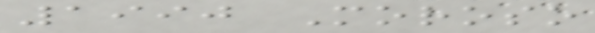1990 Moroso
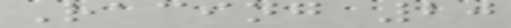Racing 20
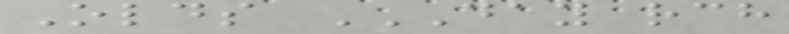Olds DAY RCH
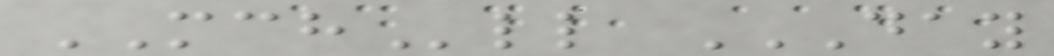MCHll DAY
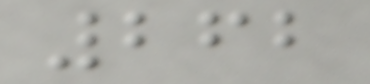262
